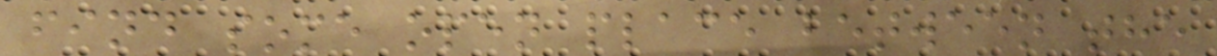find some open place between the
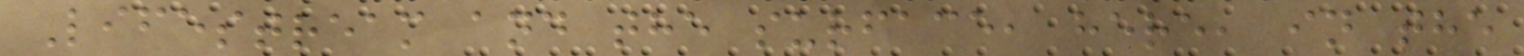Lifestream and the surface, here, in the
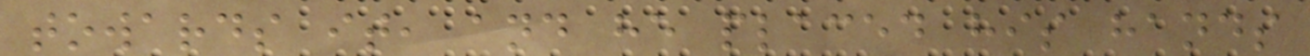towards it, and he placed his hands
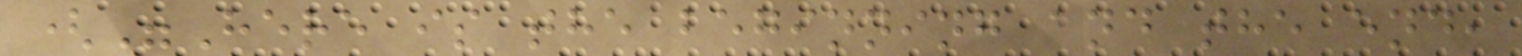("Here is the beginning and the end,
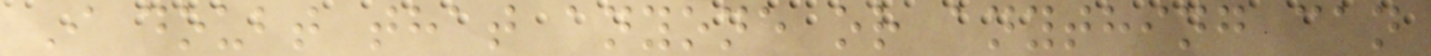I doubt that anyone or anything can
